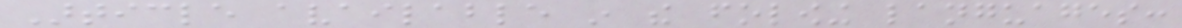Article available in the folowing languages:
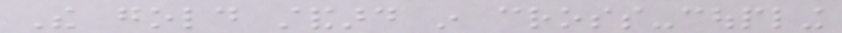The gold standard in cross-coupling
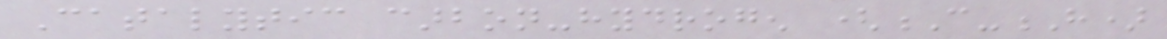Catalytic carbon-hydrogen (C-H)
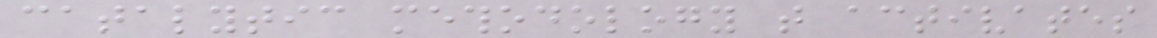catalytic methodology that activates
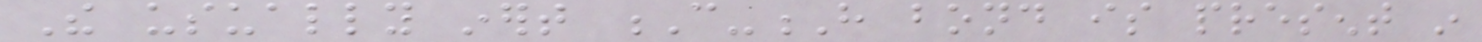The usually inert C-H bond is present in
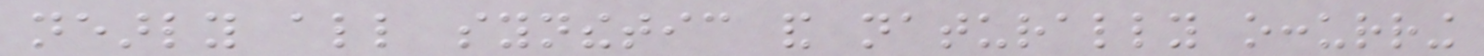nearly all synthetic and naturally occurring
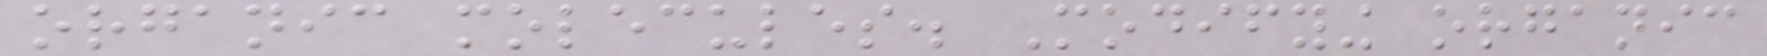organic molecules. Modifying organic
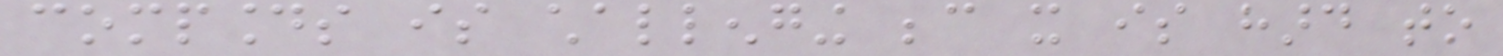compounds is challenging because it is hard to
